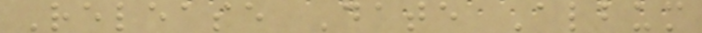Release Date Album
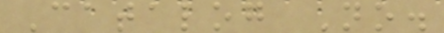Catalog No.
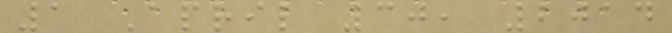1 April 30, 2014
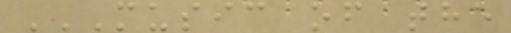MUSIC OF THE
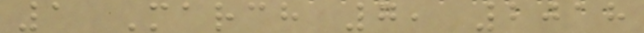1 March 7, 2018
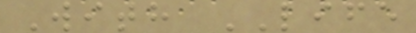With LIFE
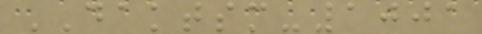DAKTSM-1001
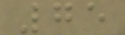75
